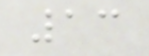13
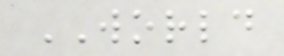WORLD
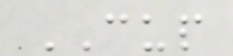CUP
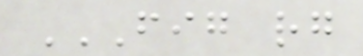FIG RG
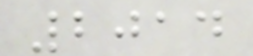2014
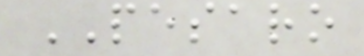PESARO
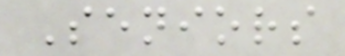Seniors
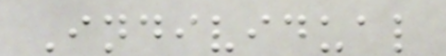Individual
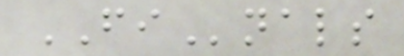FInals
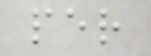per
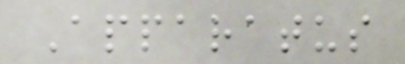Apparatus
